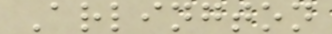Arlington
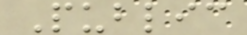Public
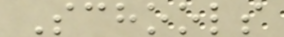Schools
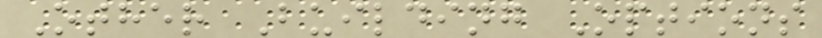Other Building Options
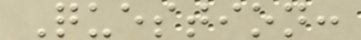Question:
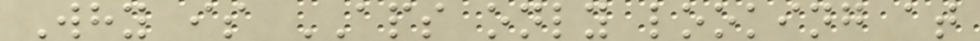Why is APS only looking at
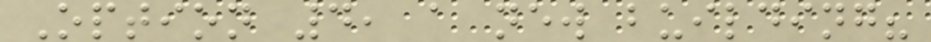Option 4, a new building?
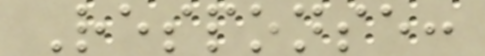Response:
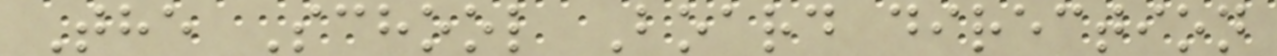The School Board direction
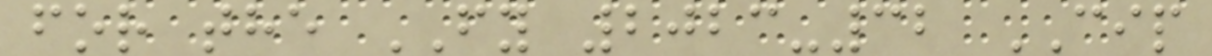for the FY 2023-32 CIP
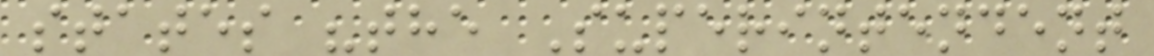states "the Superintendent
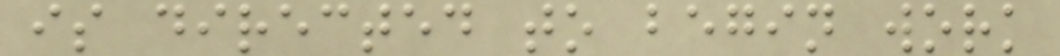is directed to begin work
